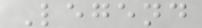Legend
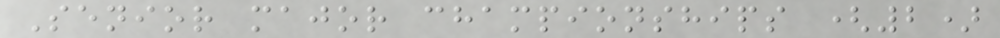Senior major championships (2)
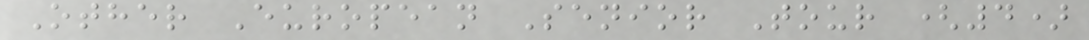Other European Senior Tour (4)
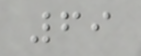69
